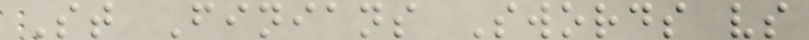St Finians Swords vs
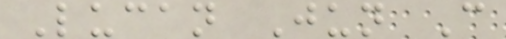Lucan Jun C
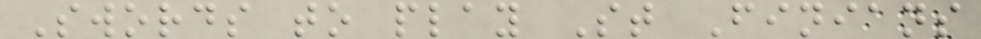Swords to play St Finians
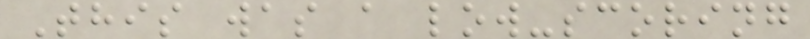This was a low-scoring
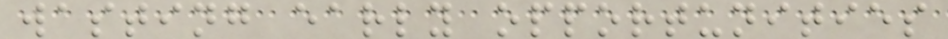wasting early opportunities
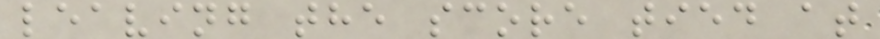leaving the score tied at
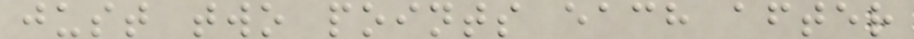just two points each after
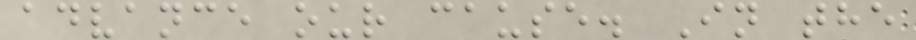advance our cause. In the
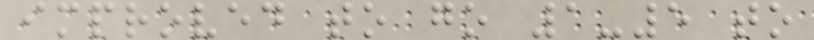improved to go 1-5 to
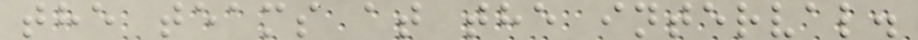the teams at the interval.
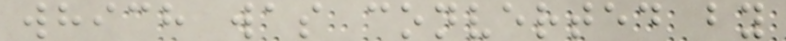which was converted by
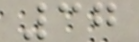37
